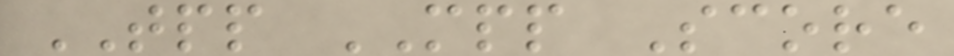TPP MPP Score
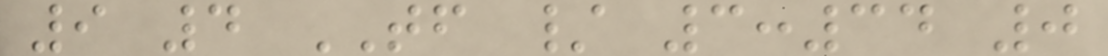9 4 TF / 3:34 0
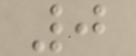0
